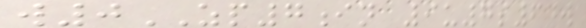w0ZP7in 9u7s64w
